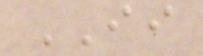II
